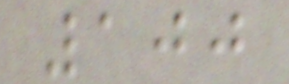100
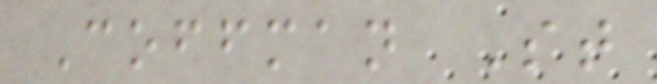Coffman St
